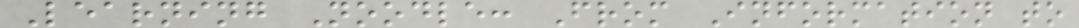Learning Noodle: From Information to
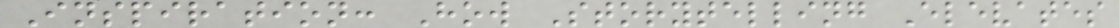Inspiration: How Storytelling Elevates
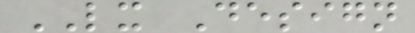LX Design
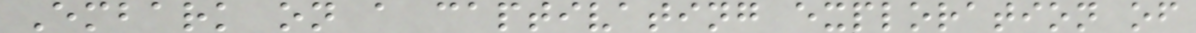Embark on a captivating exploration of
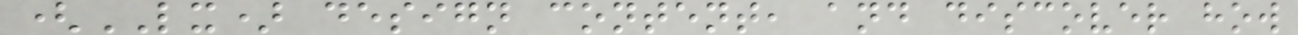(LX) design content, and discover how
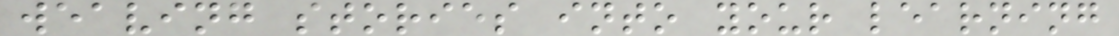weaving stories into your learning
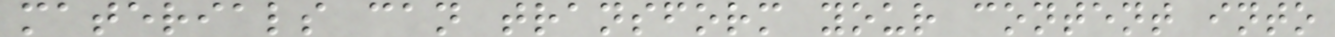materials can transform your content into
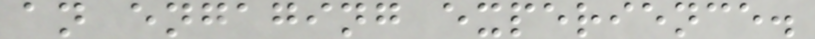an engaging experience.
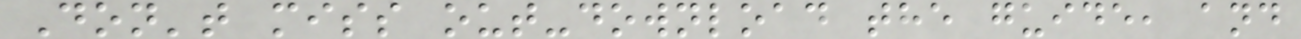Don't miss out-download the guide, and
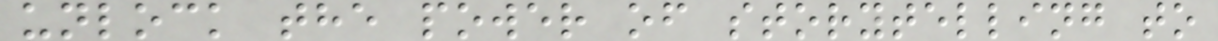unlock the power of storytelling to
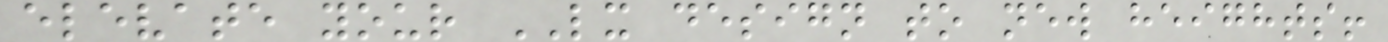elevate your LX design to new heights!
